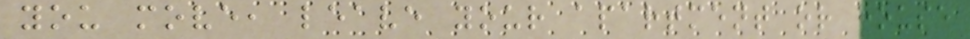you move, leave your apartment or house
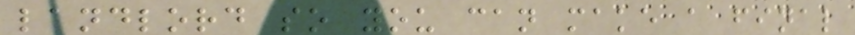landlord so you can make a final
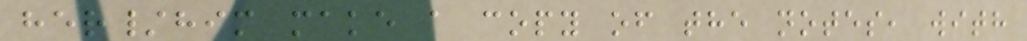her/him make a copy of the notes, with
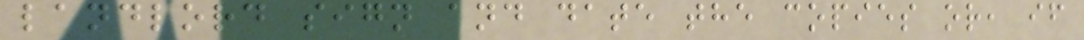landlord sign and date the copies or, if
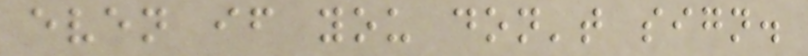even if you don't sign.
